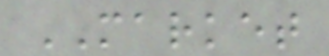MARKET
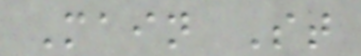Main St
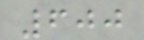600
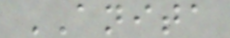ANITA
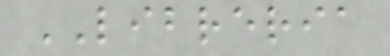LIBRERIA
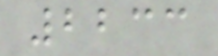2233
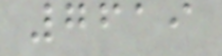7619
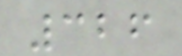326
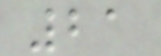21
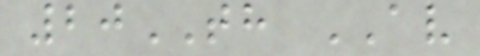20TH AV
